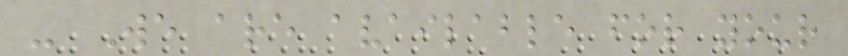- We are available for your
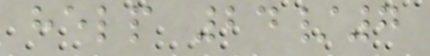help 24/7
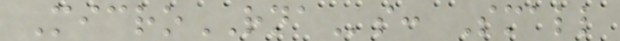MicroRNAs: Small
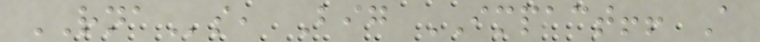RNAs, Big IMPACT!! A
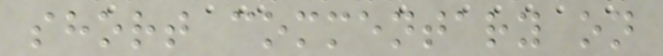short commentary on
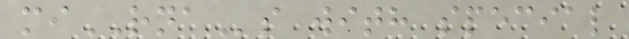miRNAs with special
